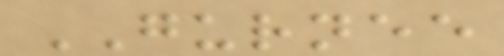GURNEE
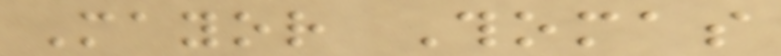Mayor Thomas
